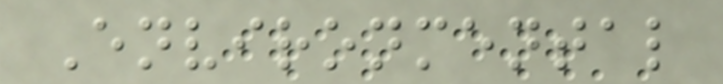Environmental
